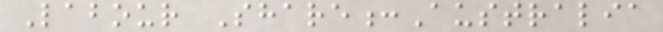Labour Share:Australia
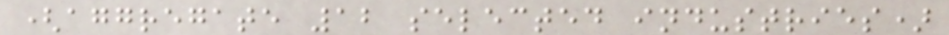(aggregate 12 selected industries)
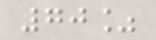70%
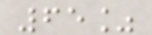65%
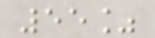55%
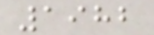1982
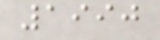1990
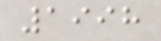1998
